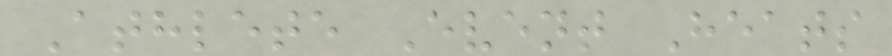Athlete Event Heats
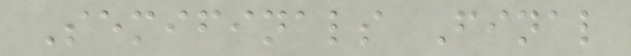Semifinals Final
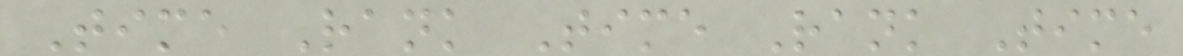Time Rank Time Rank Time
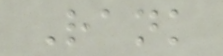Rank
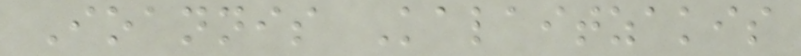Ioannis Kalaitzakis
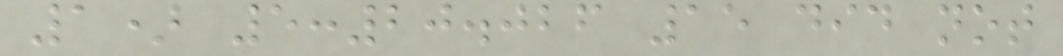1) 5:20.026 15 did not
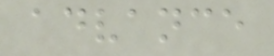advance
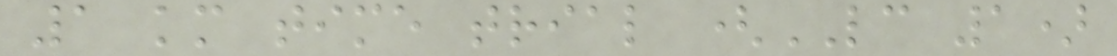1 km time trial (LC 1)
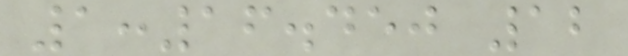1:16.450 12
